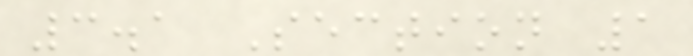3.1 Section 1
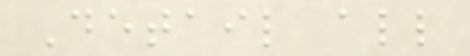Detail all
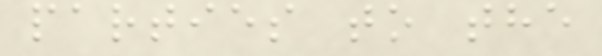parties to the
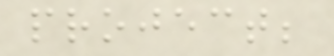project;
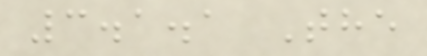3.1.1 The
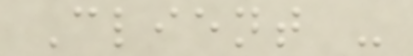Client -
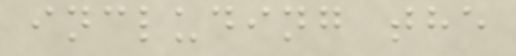including the
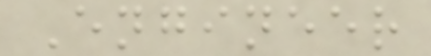Engineer
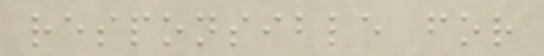responsible for
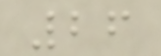26
